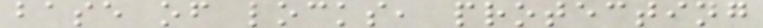base of locks, protecting
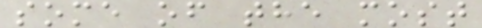some of the most
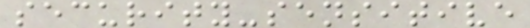security-sensitive
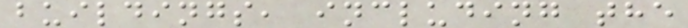buildings, including the
